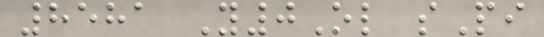8581 Y0Ol sPi
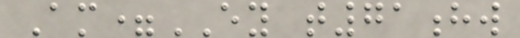Am=EY t71hw
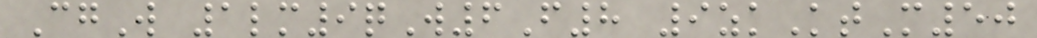CgW 1lm9qW6F8 9zkKtM50
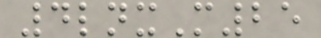4lnxM25
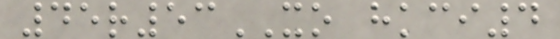45r53XO hkci4
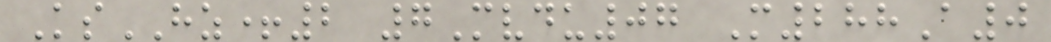KsHZ+2 7Mvdu07 M288A0
